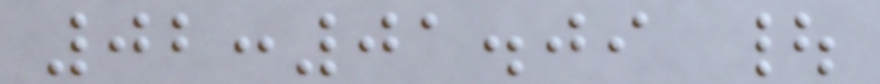02:01.09 |
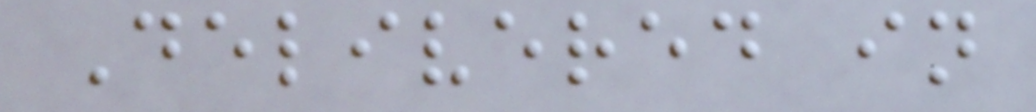Delivered in
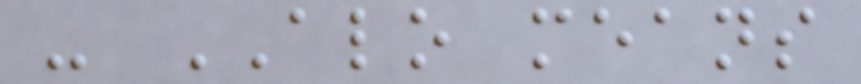- ALO means
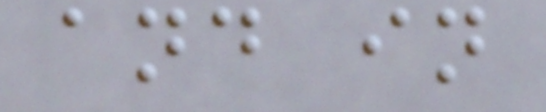and in
